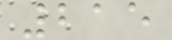215
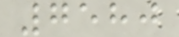7580
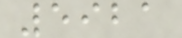5921
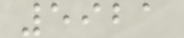5921
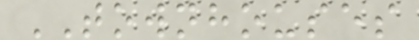TOWNHOUSES
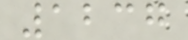1237
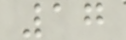17
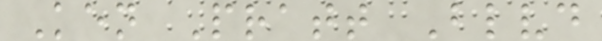Ken Pratt Blvd
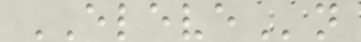ELEVEn
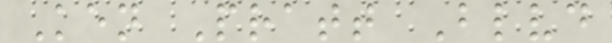Ken Pratt Blvd
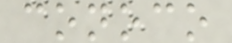conoco
